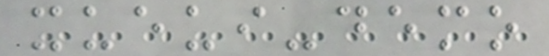xueui-demo
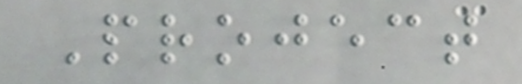Project
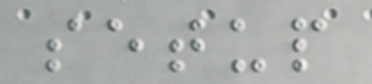setup
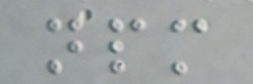npm
